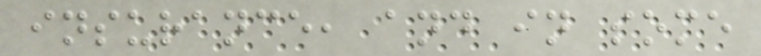insurance, and in some
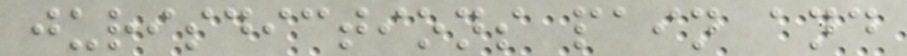jurisdictions pain and
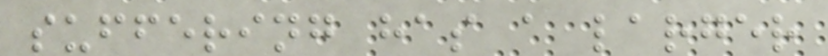suffering has a larger
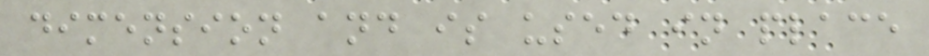dimension and is used in place
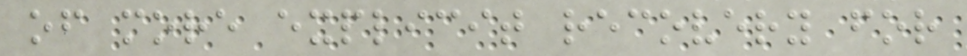of more explicit recovery for
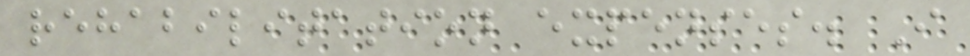rehabilitation expenses. I
